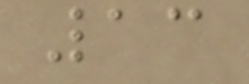13
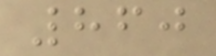860
